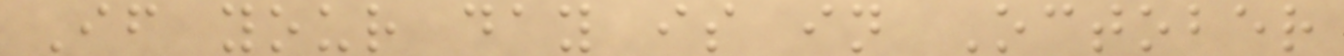If your day is in October
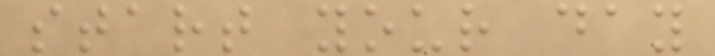start your day
